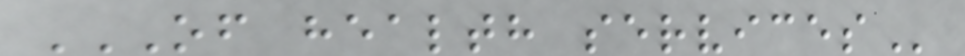OF HEALTH SERVICES
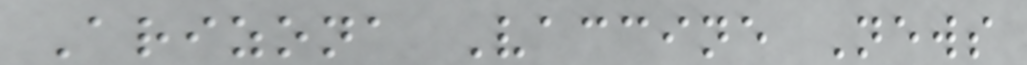Arizona Vaccine News
